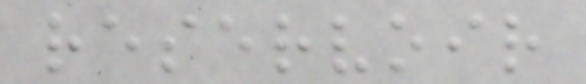reservoir
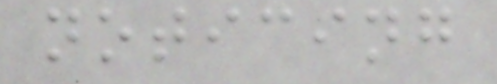noticing
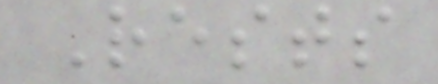Rests
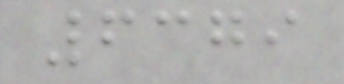6379
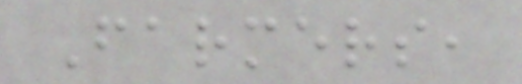Farmers,
